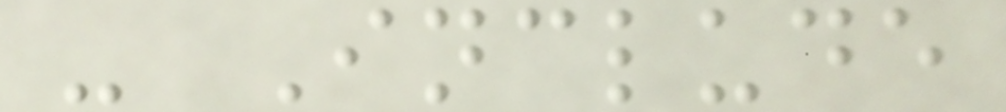- Include
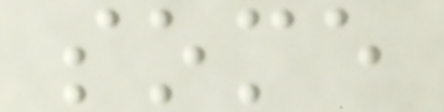some
